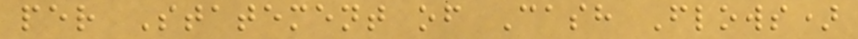per Statement of Cash Flows)
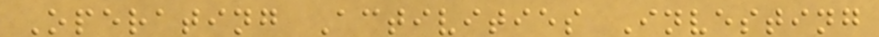Operating Activities Investing
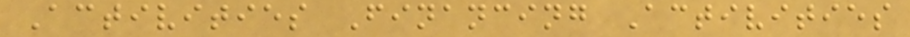Activities Financing Activities
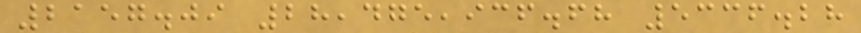2157.09 28,475,936.68 5336.28
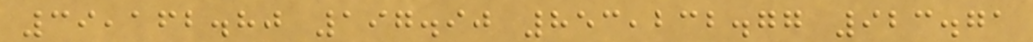39,162.80 197.90 853,232.77 923.71
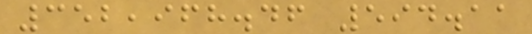352,968.46 594.11
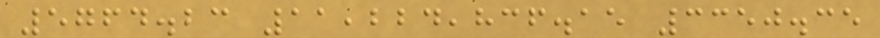5764.23 11,224,836.15 3350.35
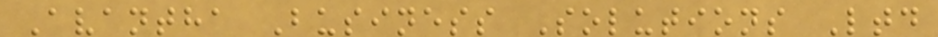Avantha Business Solutions Ltd
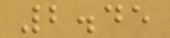2.45
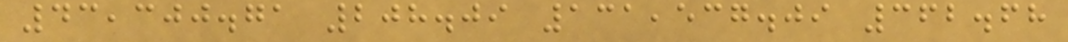43,300.71 208.09 131,537.09 362.68
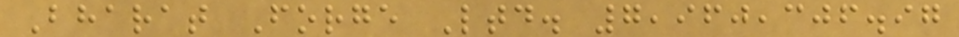Bharat Forge Ltd. 7,960,306.97
